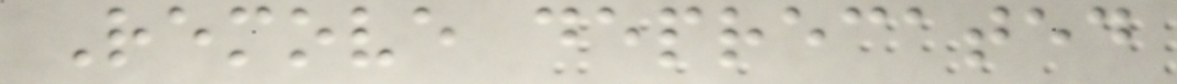Remove deprecated
